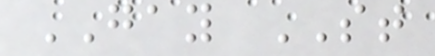GAY ST
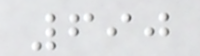690
